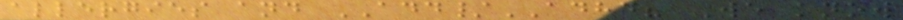allergies and ADD/ADHD? We know
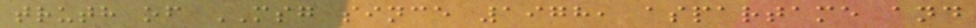truth of MSG since 1978, aspartame and
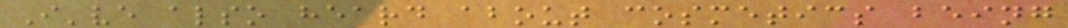I've also heard about cosmetics being
